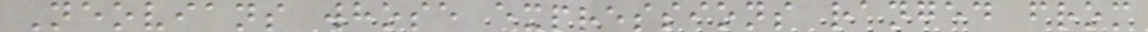Neovians whose expressions ranged from
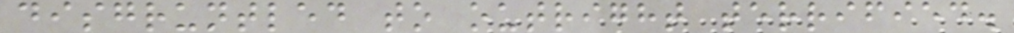disgruntled to outright terrified.
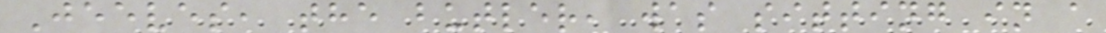Jeeves, the butler, was sitting in a
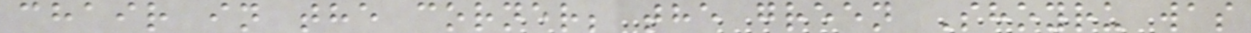chair in the corner; the green Shoyru was
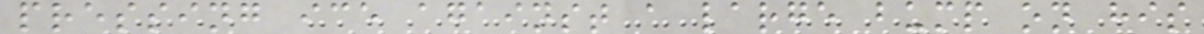pressing ice against a large bump on his
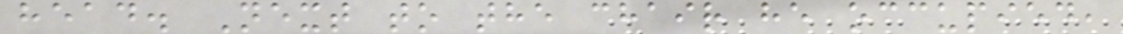head. Next to the chair he occupied,
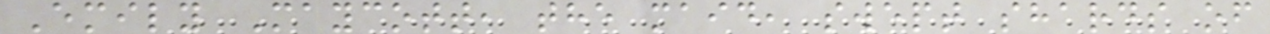Emily Maycott, the maid, swept shards of
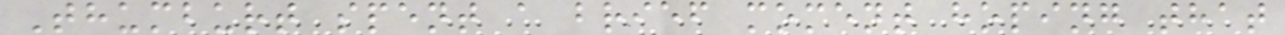Thumburt spent a brief moment hoping that
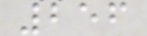256
